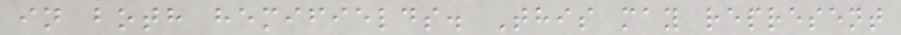in both hemifields. This may represent
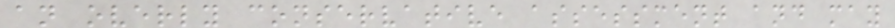an overly conservative assessment and may
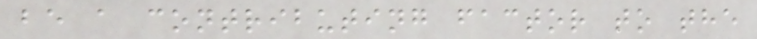be a contributing factor to the
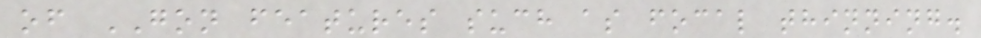of GON features such as focal thinning.
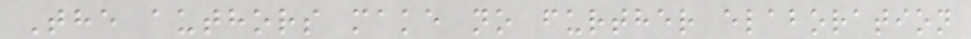The authors make no further elaboration
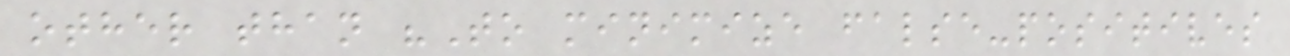other than "To minimize false-positives
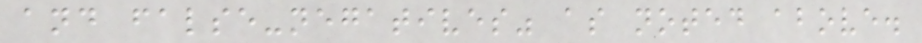and false-negatives" as noted above.
